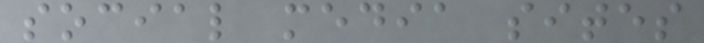social media sites
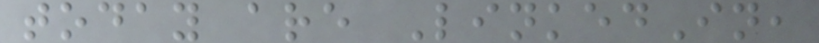today are LinkedIn,
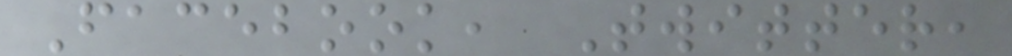Facebook, Twitter,
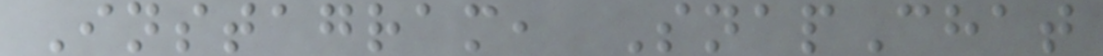Instagram, SnapChat
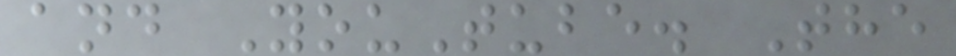and YouTube. The
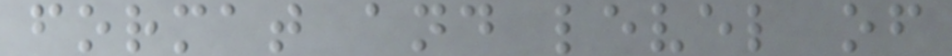format and level of
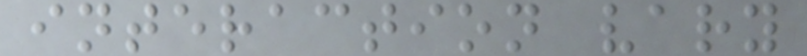interaction vary
